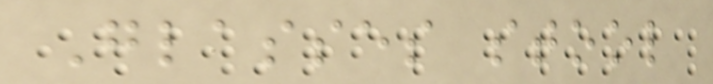Glasses stool
